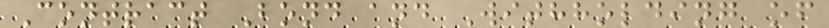Contract Bond and Withholding of
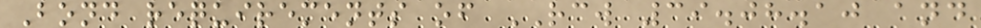Bond requirements of RCW 39.08.10 and
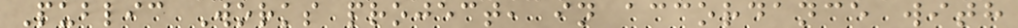Public Works project, in accordance with
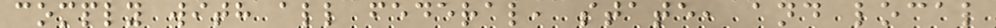comply with all federal, state, and local
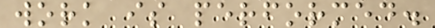work is performed.
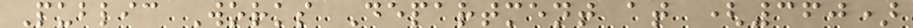Public Works Department at (360)
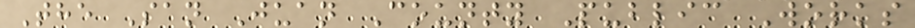The San Juan County Public Works
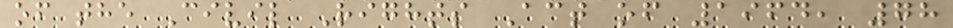of the Civil Rights Act of 1964, 78
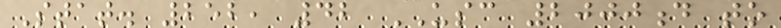Stat. 252, 42 USC 2000d to
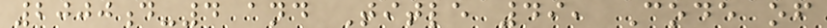2000d-4 and Title 49, Code of
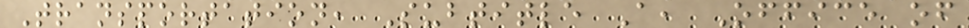Transportation, Subtitle A, Office of
